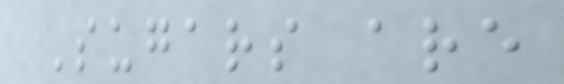Sugars are
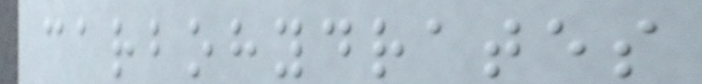carbohydrates
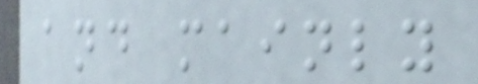and mainly
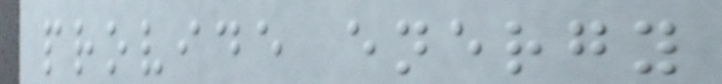provide energy
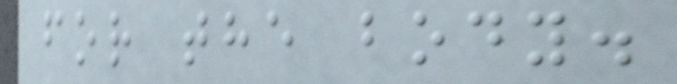for the body.
